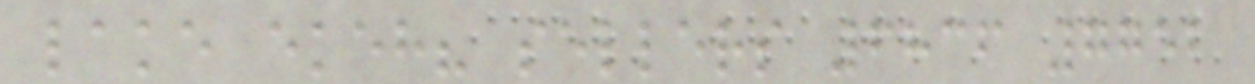lake ekeh? sellers 6836 7752
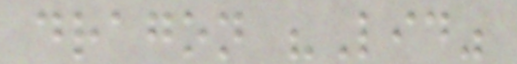dragon "Lid"
